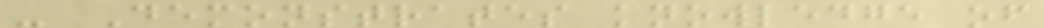- Demonstrates knowledge of
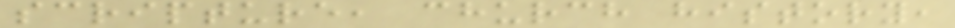scripture, church history,
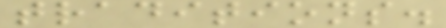traditions.
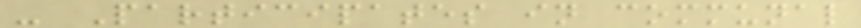- Participates in communal
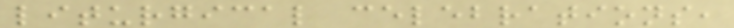liturgical celebrations,
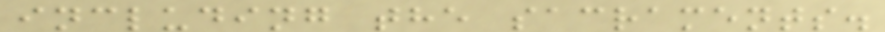including the sacraments.
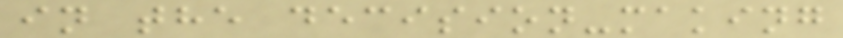in the decision-making
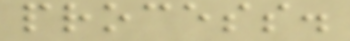process.
